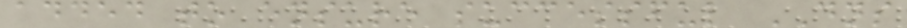added to ensure successful DNS
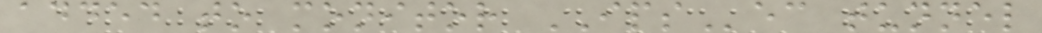added to monitor IPSec tunnel
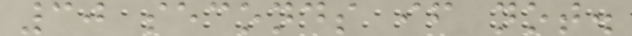30 seconds if not.
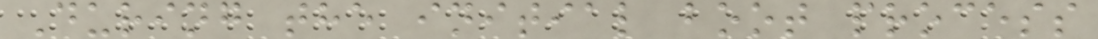During the initial boot process
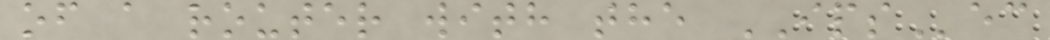of a router with the IPSec
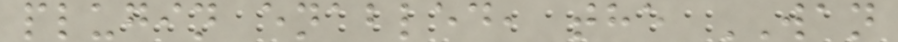plugin enabled, the WAN
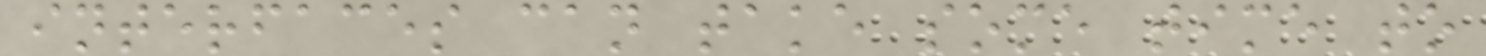interfaces can take some time to
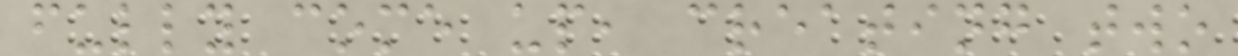fully come up, creating two
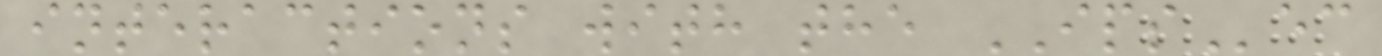interactions with the IPSec
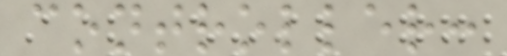controller:
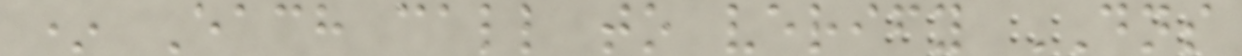* Each call to verify DNS
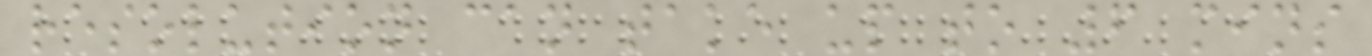resolution can take up to 6 mins
